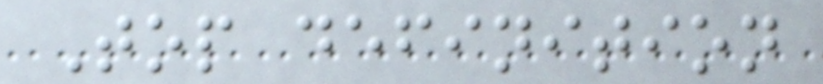Top definition
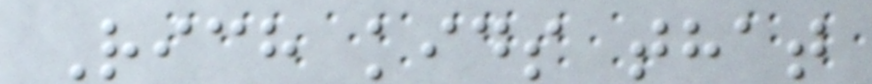Rich kids that
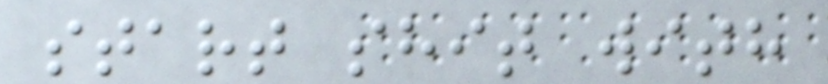start shit with
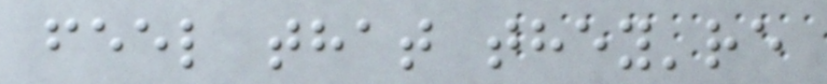feel that they're
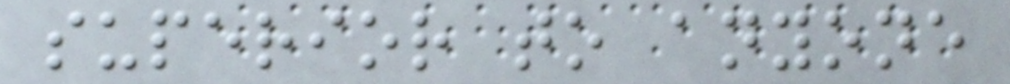superior to anyone
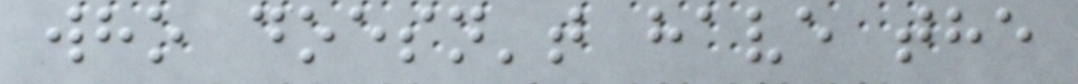who doesn't have the
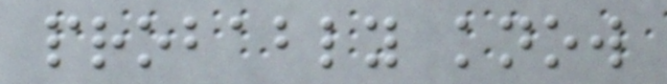probably know
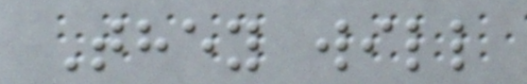They will
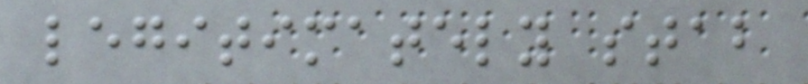legitimately stab
